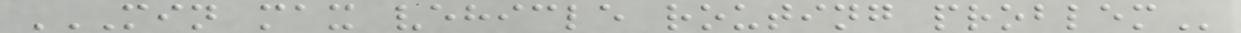MIN MAX VEHICLE ROUTING PROBLEM
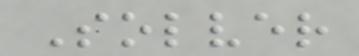Solver
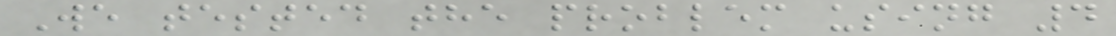We tested the problem using 4
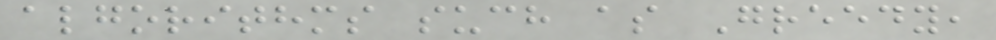algorithms such as Greedy,
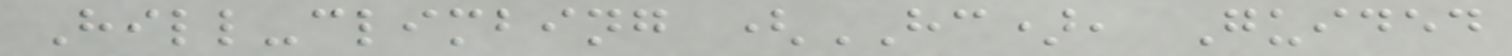Hill-climbing (HC), Guided
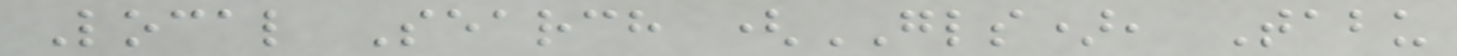Local Search (GLS), Tabu
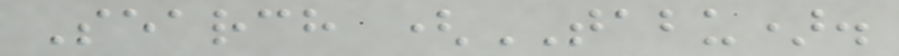Search (TABU).
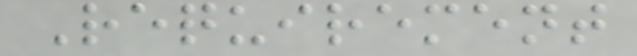Requirement
